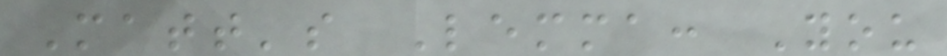Matt's Lemma: You
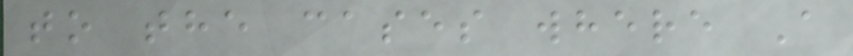to the cases where A
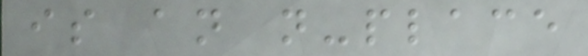is an n-place
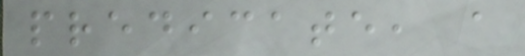predicate, a
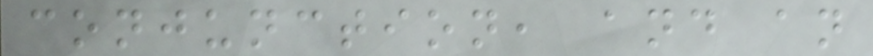conjunction, and an
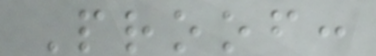Proof:
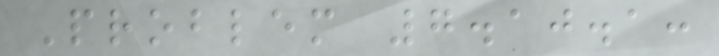Problem 7.10.1:
